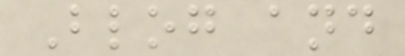Blog and
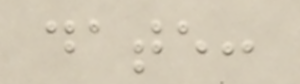date:
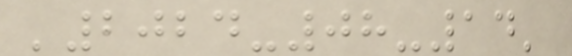'2024-08-14'
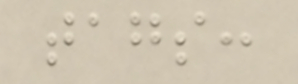tags:
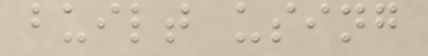built using
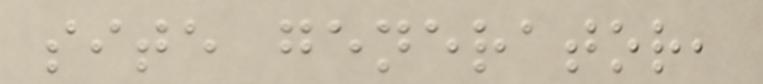site generator,
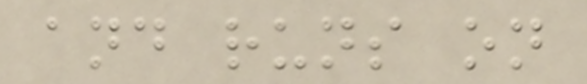and runs on
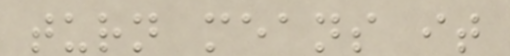turn means it
